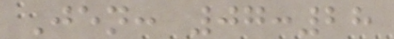Jen: 07:28
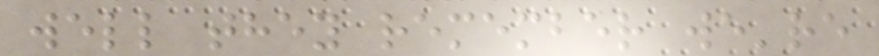well they remember we're
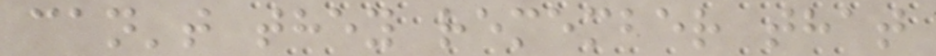can't they remember that
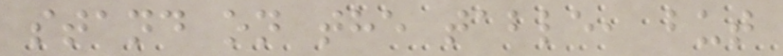stand on the table, but
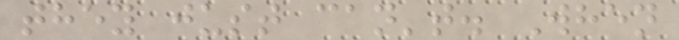they just can't. When
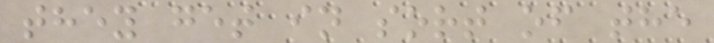they get in sort of the
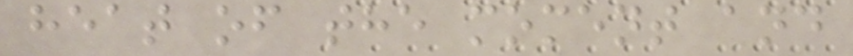heat of the moment and
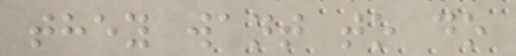they want to do
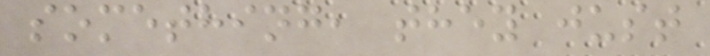something, they just
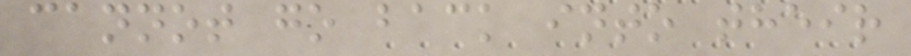cannot go back into their
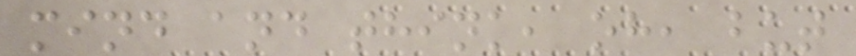mind and think, oh, but
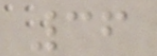36
